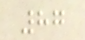87
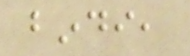bindi,
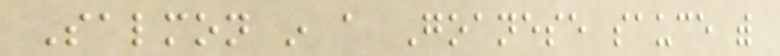Salmon in a Goanese sauce with
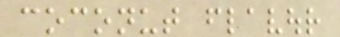coconut flavour
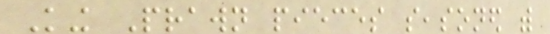King Prawn pieces seasoned with
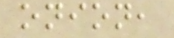onion,
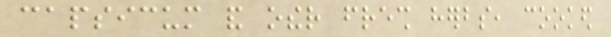capsicum and other fresh herbs, cooked
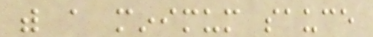with a minimum sauce
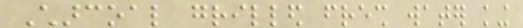Charcoal grilled fresh water king
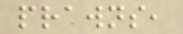prawns,
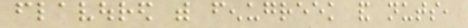flavoured with fenugreek and nuts,
